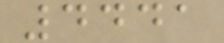4441
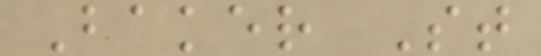Baker St
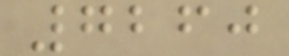7260
